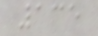135
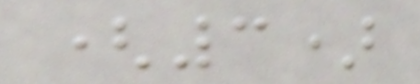(3)
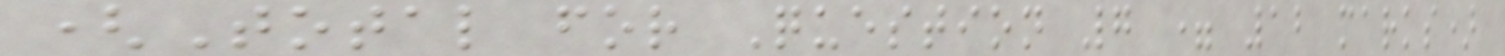(Total for Question 7 = 12 marks)
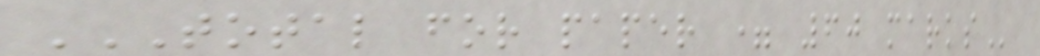TOTAL FOR PAPER = 60 MARKS
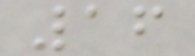16
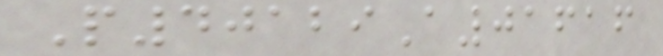P40129A01616
